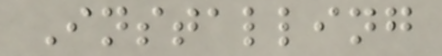Installing
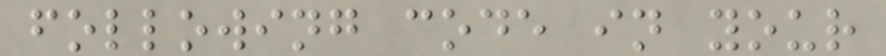following code in your
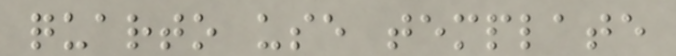quarto use template
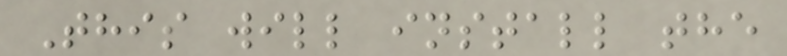This will install the
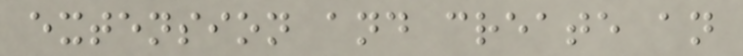extension and create an
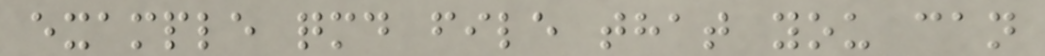example qmd file that you can
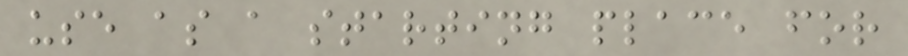use as a starting place for
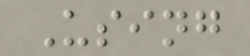Using
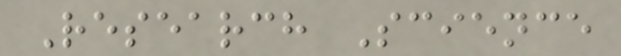Research Science
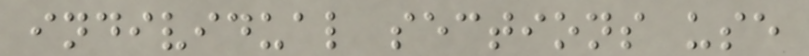individual sections use
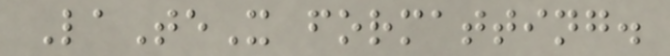LaTeX formatting.
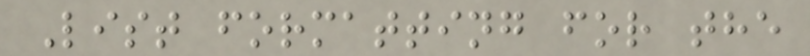List formatting for the
